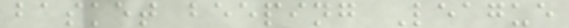basket beeping League
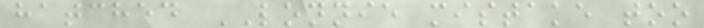hatched LONNIE mistake too
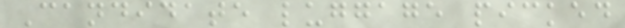Candidate luggage picked
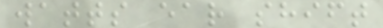watts ear shift
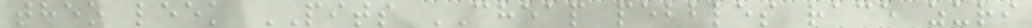theo leek PITS CHEAP pebbles race zuri
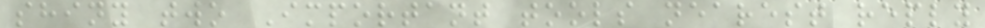shiny two Important tools nearest reply
